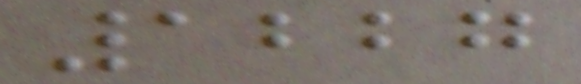1227
